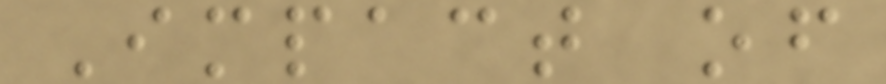Impact of
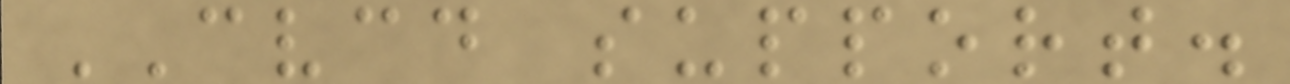CVCD support.
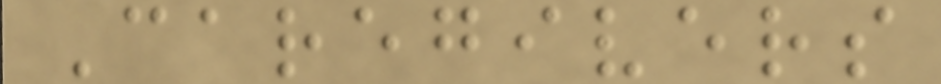Caregivers
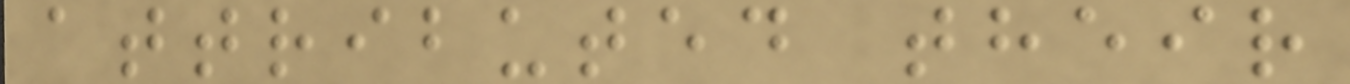attributed their
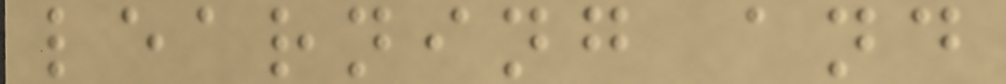learning and
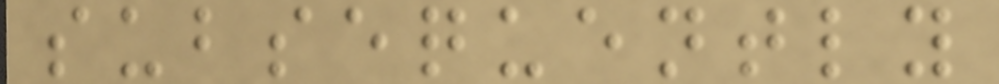subsequently
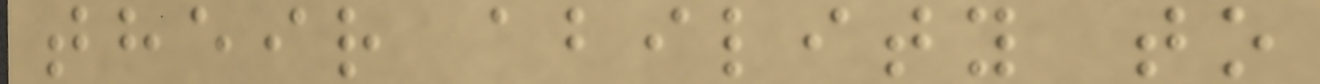their ability to
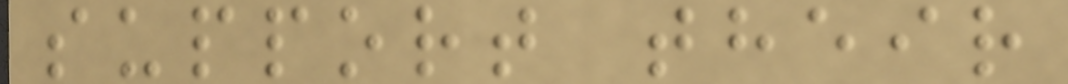support their
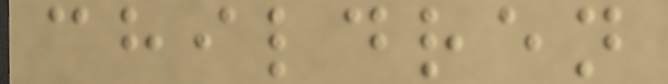children
